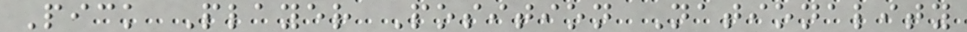Pick Player Position Nationality
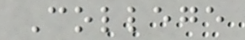College
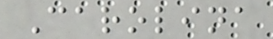Carolina
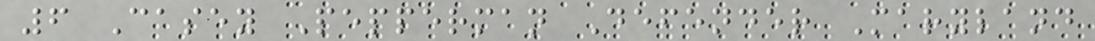6 Casey Pepperman Defender Maryland
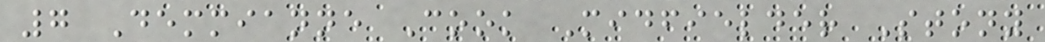7 Demmianne Cook Midfielder Stony
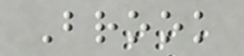Brook
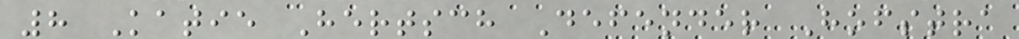8 Katie Hertsch Defender Hofstra
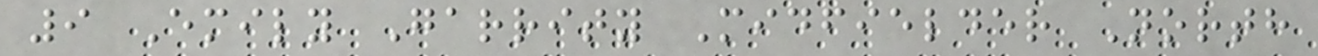9 Emily Garrity Midfielder North
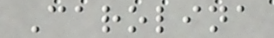Carolina
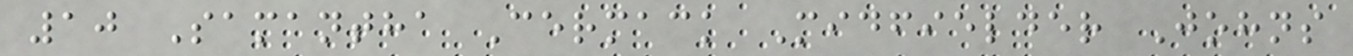10 Samantha Cermack Midfielder Johns
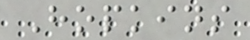Hopkins
